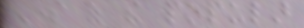Some of the popular
